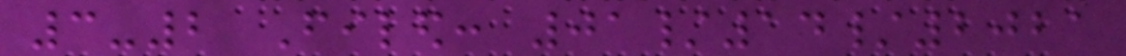3-2 Filed: 01/14/2021
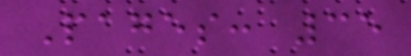Pages: 35
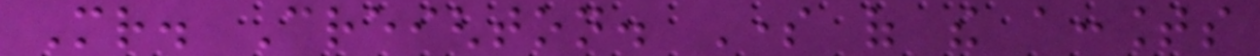Mr. Creighton. Some of the accounts
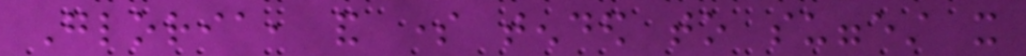Gloria, and some tended to suggest it
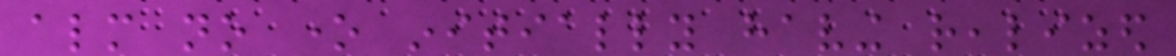almost no one initially having realized
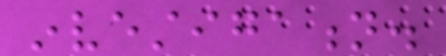investigation.
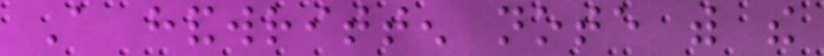A handwritten note with the
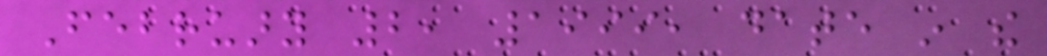February 2, 1999, date in the
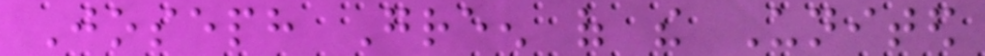Joseph Green of the United
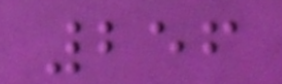256
